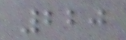220
